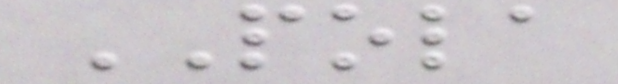POLA
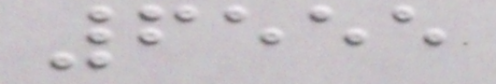6555
